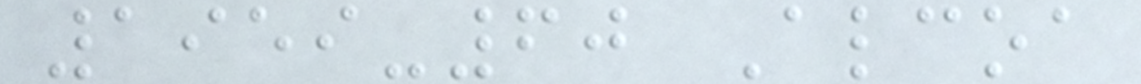1959-60 Alcoa
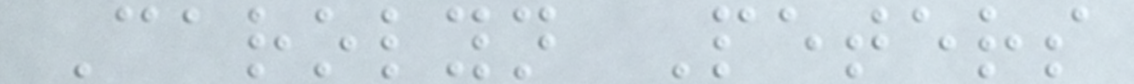Carolyn Peters
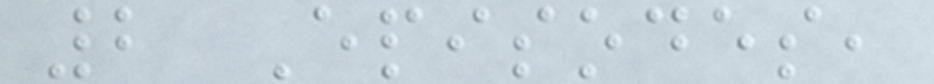2 Episodes,
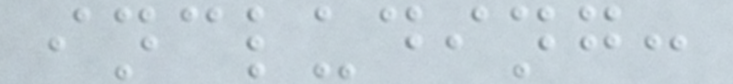including:
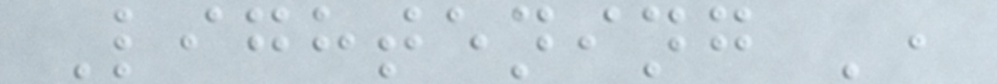Lightening ',
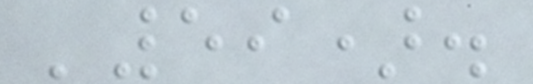'59).
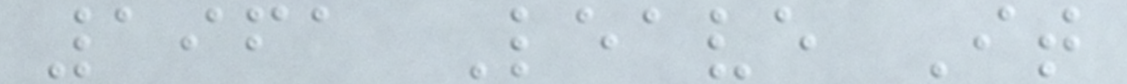1961 Leave It
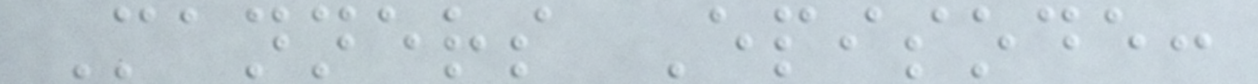Manners Episode:
